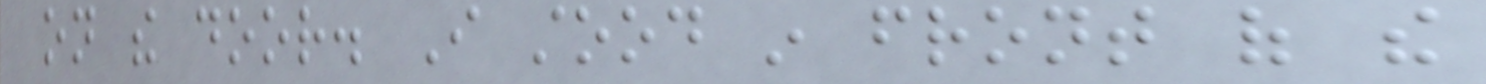on the door. I stood in front of the
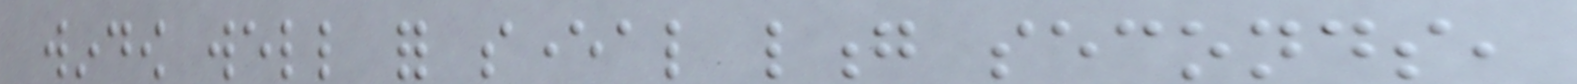window well for several long seconds,
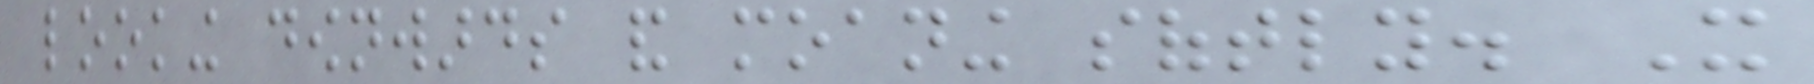looking downwards and moaning softly. It
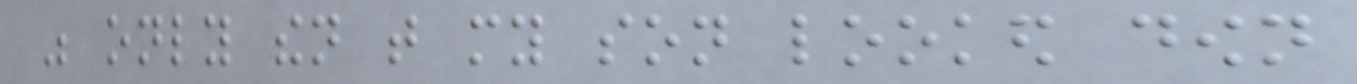was only then that my son looked down
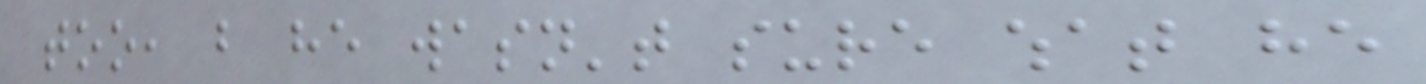too, but he wasn't sure what he
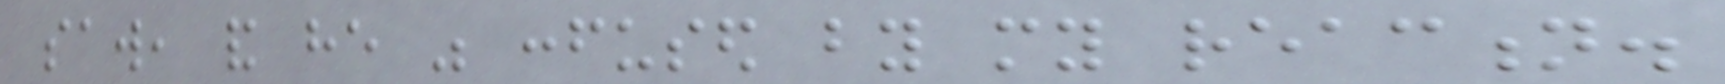saw, and he was confused by my reaction.
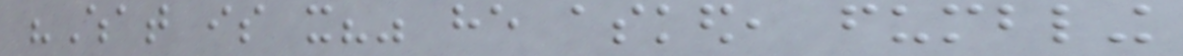"What is it?" he asked, fumbling
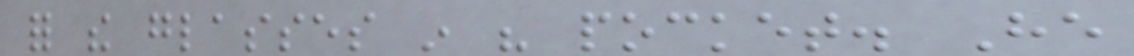for the glasses in his pocket. He
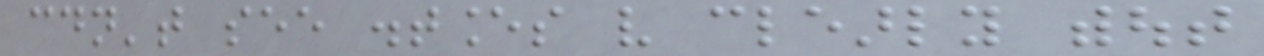couldn't see distances very clearly without
